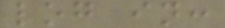log in:
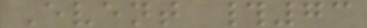Event #73
